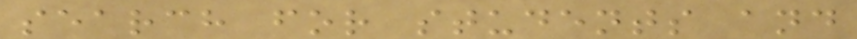search for students and
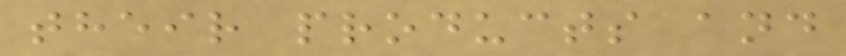their products and
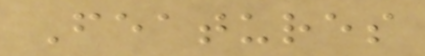Features
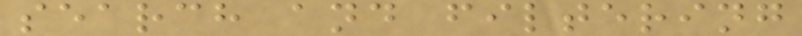search and filtering
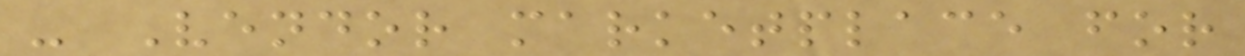- Vendor marketplace for
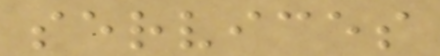services
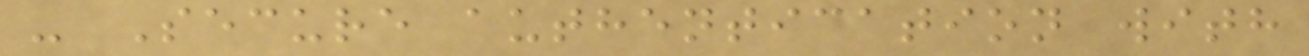- Secure authentication with
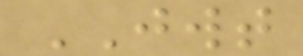JWT
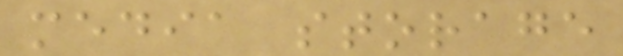media storage
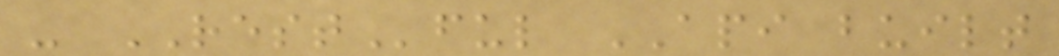- RESTful API built
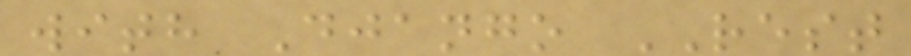with Django REST
